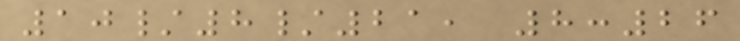10/8/21, 8:26
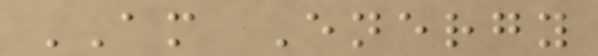AM Energy
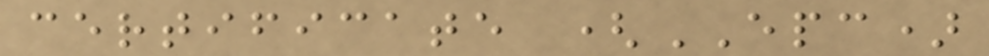certificate (EPC)
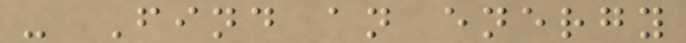- Find an energy
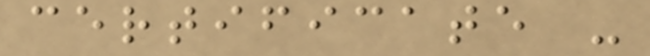certificate -
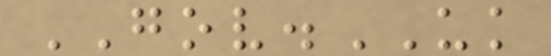GOV.UK
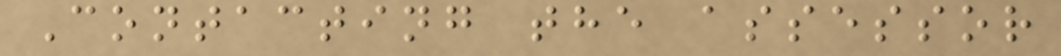Contacting the assessor
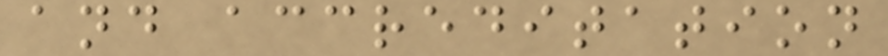and accreditation
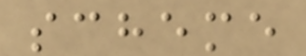scheme
